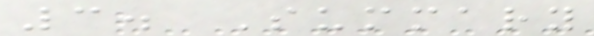3. Summary
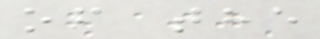of the
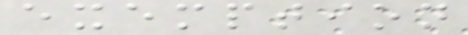exemption
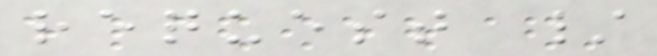request /
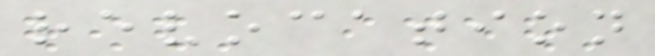revocation
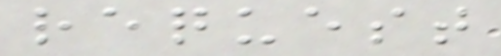request
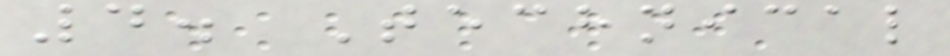4. Technical
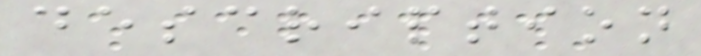description
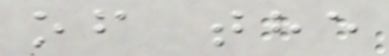of the
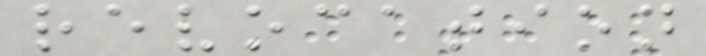revocation
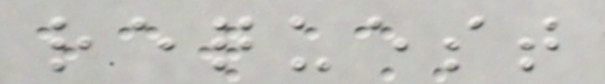request
